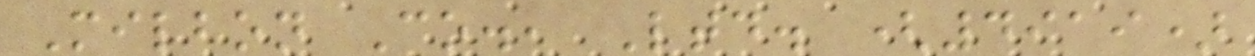Milbon Co., Ltd. (4919)
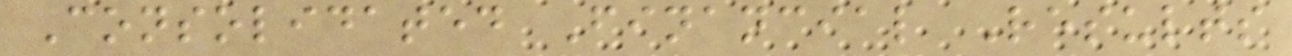Consolidated Financial Results
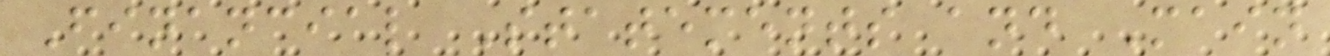Financial Statements and Main
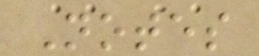Notes
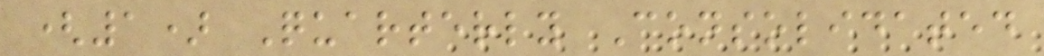(1) Quarterly Consolidated
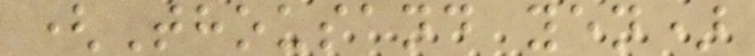(Thousand yen)
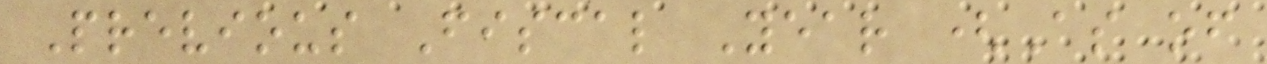Previous Fiscal Year (As of
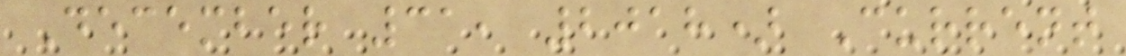December 31, 2018) Current
